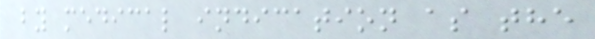by medical indication as the
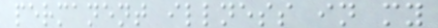permanent illness in my
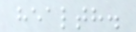health.
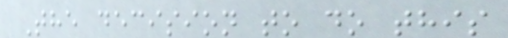The decision to do this
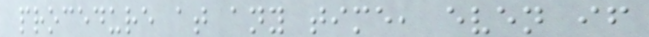procedure at any time, even if
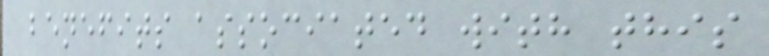benefits associated with this
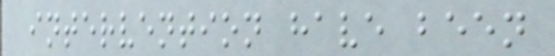intervention have been
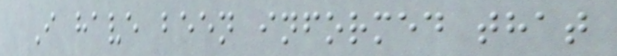I have been informed that
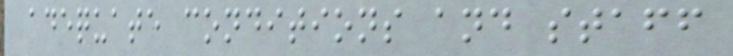adequate conditions and staff
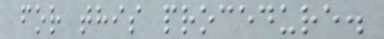for this procedure.
